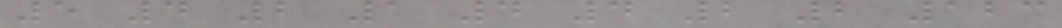5 4 2 1 4 4 2 2 123
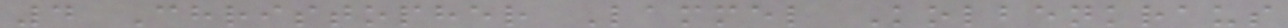4 Christopher Lammel Kolbenkraus
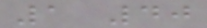1 40
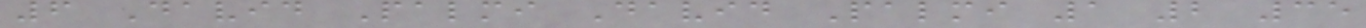6 David Palmi David Palmi 1 2 35
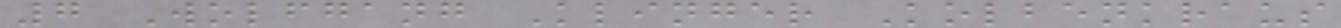7 Wolfgang Klinger Kolbenkraus
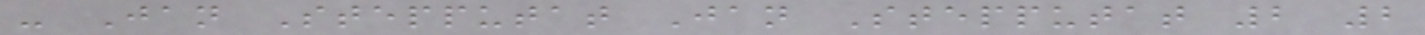- Jan Stepputat Jan Stepputat 2 2
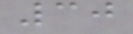30
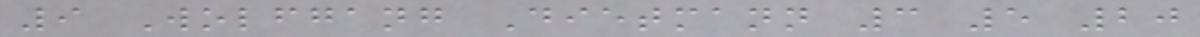9 Wolfgang Dietmann 3 5 20
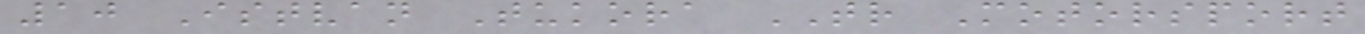10 Istvan Tukora TR Motorsport
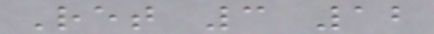Ret 3 12
